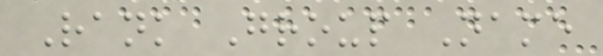Rank Group Name
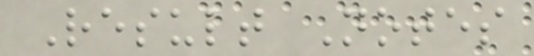Result Notes
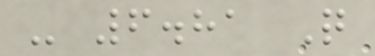- 6.81 Q
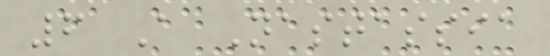6 A Nastassia
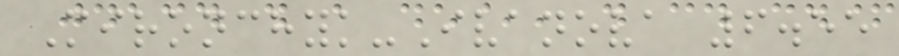Mironchyk-Ivanova 6.55
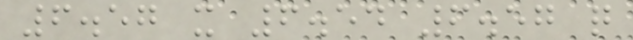6.57 x 6.54 6.57 q
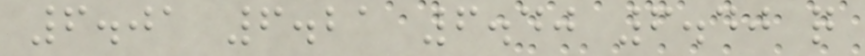6.01 6.21 6.40 6.40 q
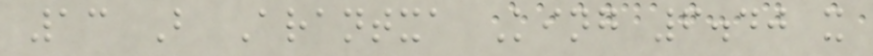13 B Arantxa King 6.40 x
